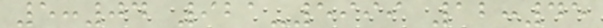5:04 921-5999 12:45
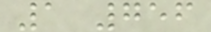1 756
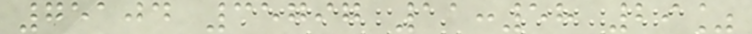75104 35797 11:58 29%
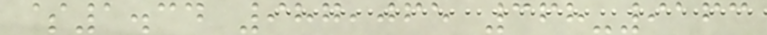$1.34 987,065 368-9163
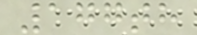177th
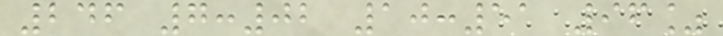246 7:02 10:51 96%
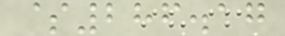$286.17
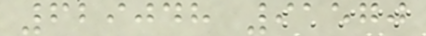629048 91570
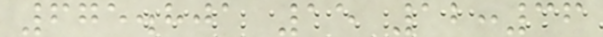675.801 15 12:36
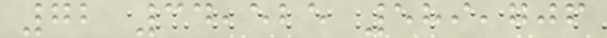72 34,525 589,706
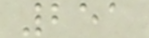251
